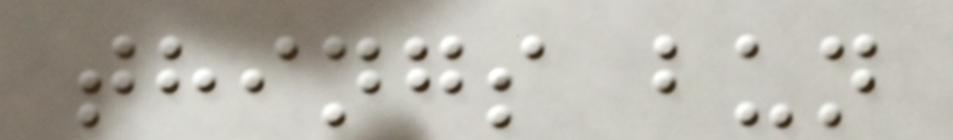things bun
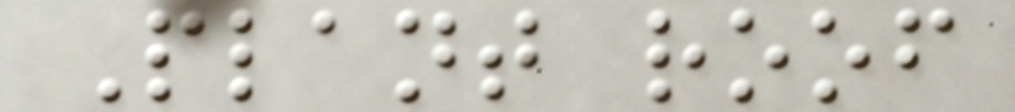Plant roof
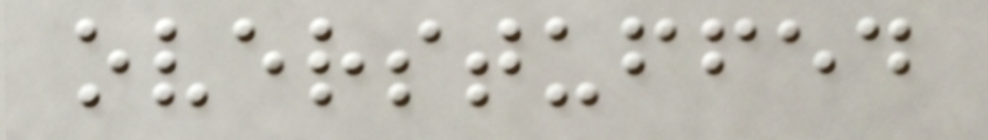overstuffed
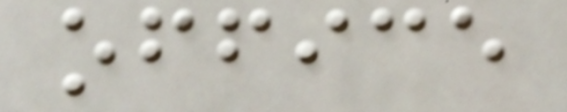office
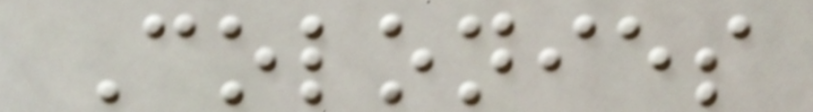Colonies
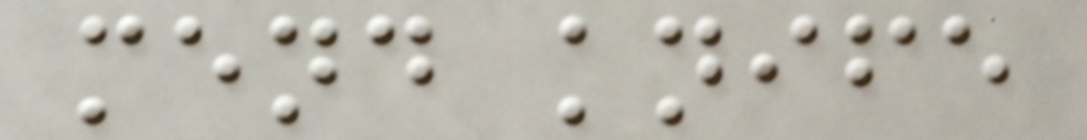mend knife
